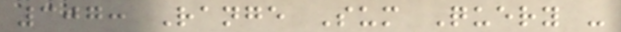307: Range Sum Query -
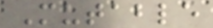Mutable
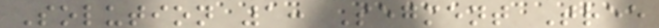Solution 1: Segment Tree
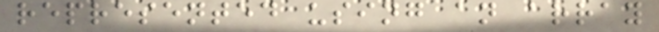represented using an array
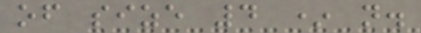of size 4 * n.
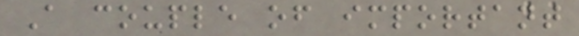A couple of important
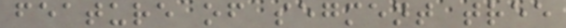feature of segment tree
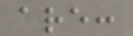are:
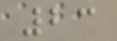23
